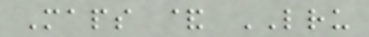Maps & LRU
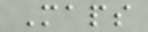Maps
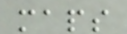maps
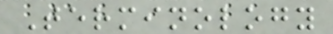Terminology
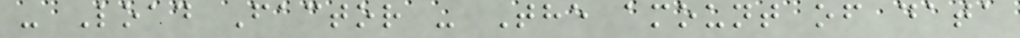- Load Factor - The amount of data
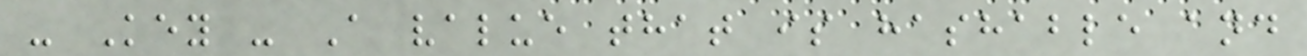- Key - A value that is hashable and
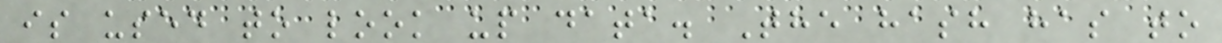is used to look up data. The hash has to
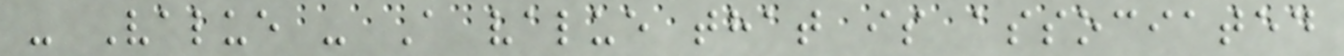- Value - A value that is associated
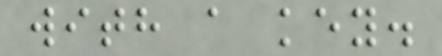with a key.
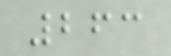263
